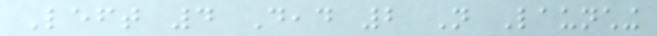Left 4 Dead 2 Not Launching
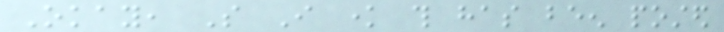Okay, So I know this has been posted
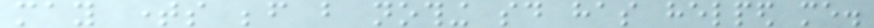may times before but nothing said has helped me.
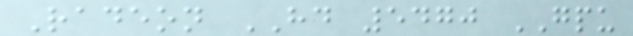Radeon HD 5470 GPU
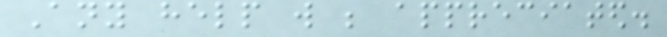Any help will be appreciated.
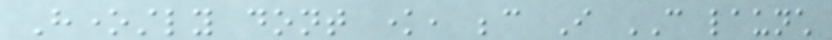Honestly dont know, because I CAN launch
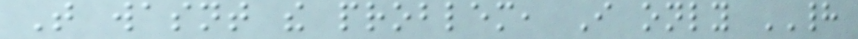That wasnt the problem, I only HAD
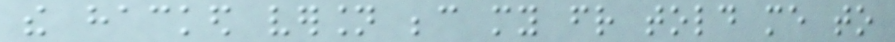the hacked version because my friend told me to
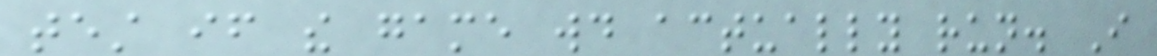test if the game would actually run. I
